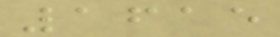1615
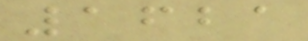1621
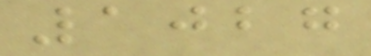1027
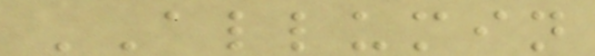ALLUMIN
